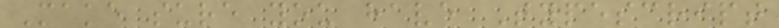Make sure you have Typescript
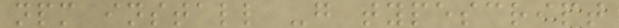npm install -g typescript
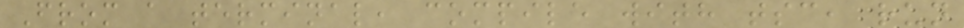From a terminal, compile with tsc, run
